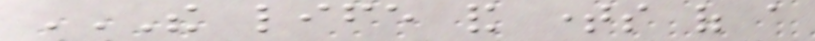THE LIFE AND TIMES OF A
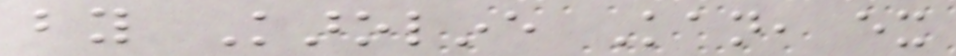by Karoline Kan, ex
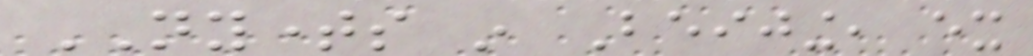NYTIMES in Beijing, ex
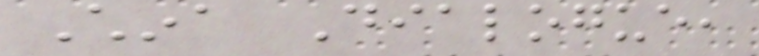China Dialogue,
